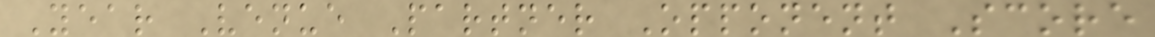Year Venue Partner Opponent Score
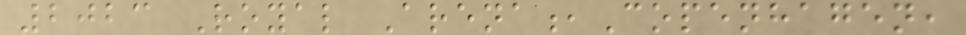2023 Royal Arena,Copenhagen,
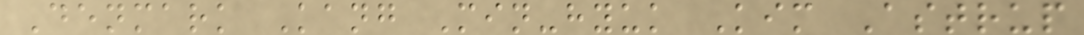Denmark Kang Min-hyuk Kim Astrup
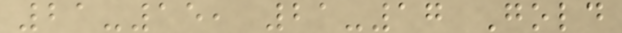21-15, 21-17 Gold
